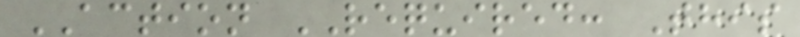ACTION REQUIRED: This
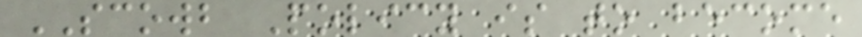SCOWB Policy is to become
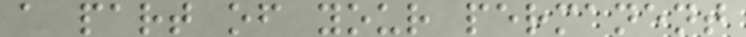a part of your permanent
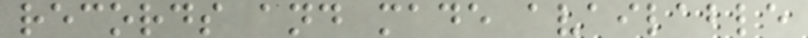records and made available
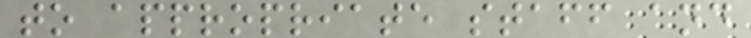to appropriate staff and
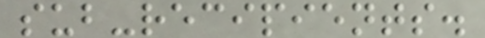sub-recipients.
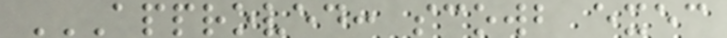APPROVED: SCOWB EXEC
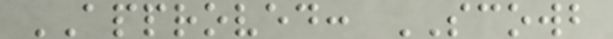APPROVED: SCOWB
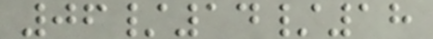06/14/18
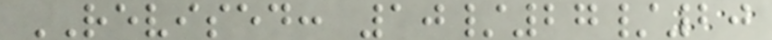REVISED: 10/27/20
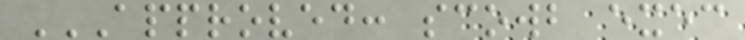APPROVED: SCOWB EXEC
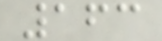163
